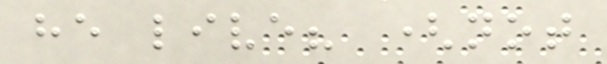he live? (not
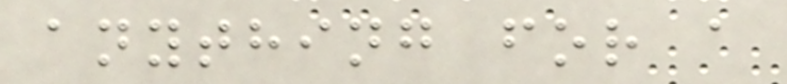anything for a
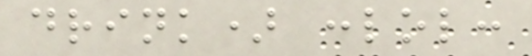drink) :lol:
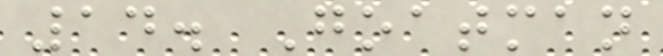14. Goatman
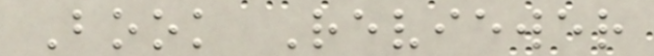Book Reviewer
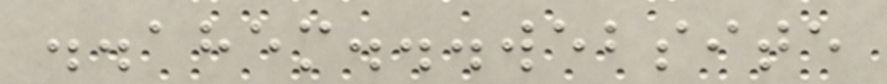..ahem...website
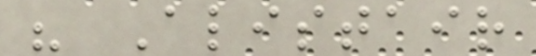" Alistair
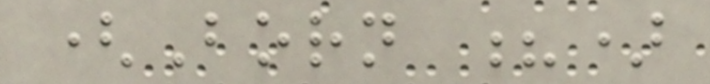(Born ?)
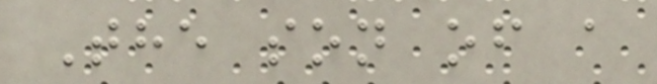The son of a
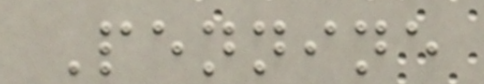Pennine
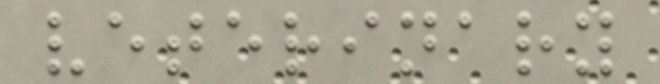veterinary
